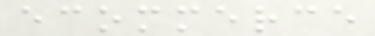ecommerce
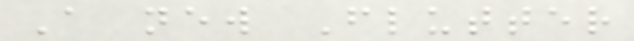A new Flutter
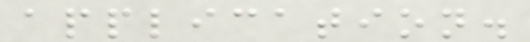application.
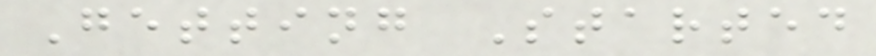Getting Started
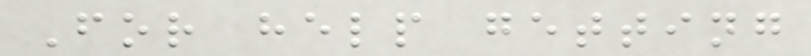For help getting
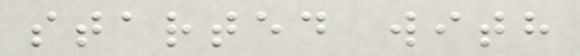started with
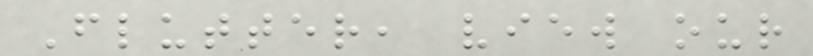Flutter, view our
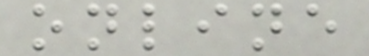online
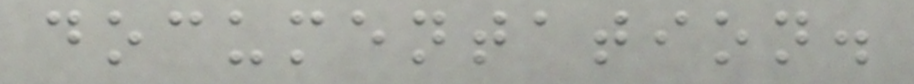documentation.
